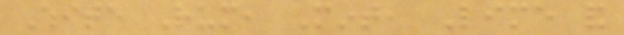White Rum, Mint, Lime and
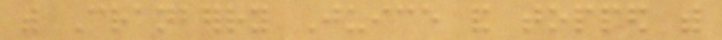with Cranberry Juice and topped with
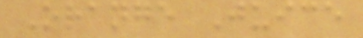Orange Juice
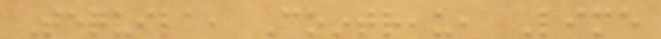Tequila, Cointreau, Lime
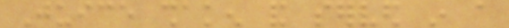Juice shaken and served in a
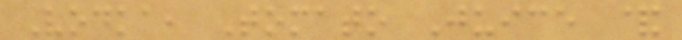Vodka, Tomato Juice &
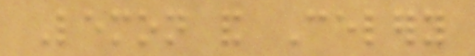Lemon and Celery
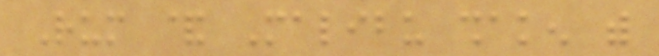Rum & Malibu shaken with
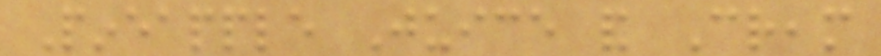Pineapple Juice and Cream
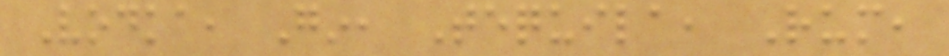Vodka, Gin, Tequila, Rum,
